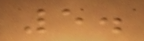5.
